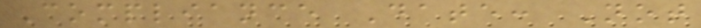Compliance Date: Not
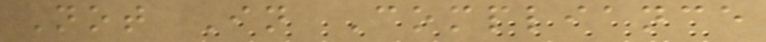Not In Compliance
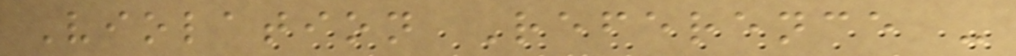Violation Reference -
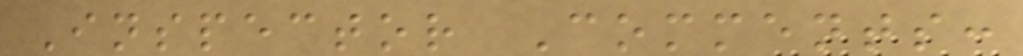Inspector Comments:
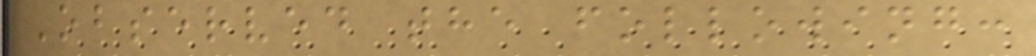Observed the following:
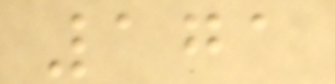171
